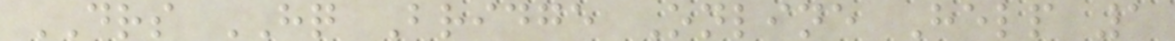DRS HQ Bridge Online Help 1
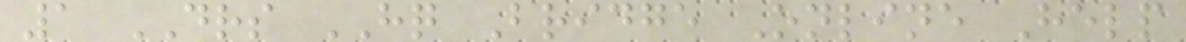1 DRS HQ Bridge Online Help
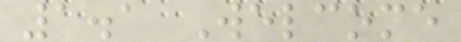1.1 Welcome
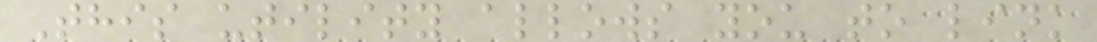This utility allows you to link
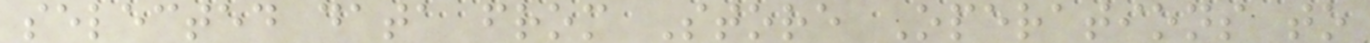selected data from Store Operations to
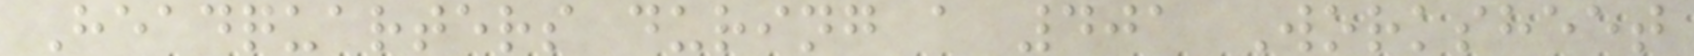Headquarters during a 401 Worksheet
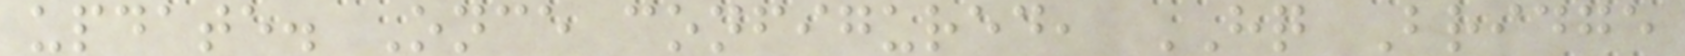update. Once configured, HQ Bridge
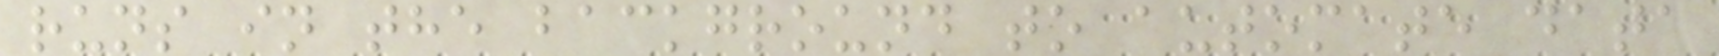runs in the background to automate data
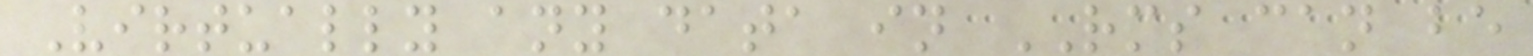Virtually any data in RMS can be
